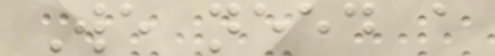We need a
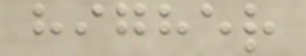higher
